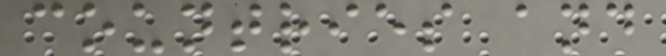countries and
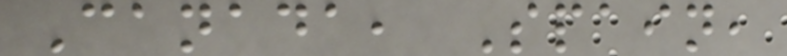Canada, Spain,
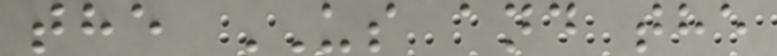the US and the
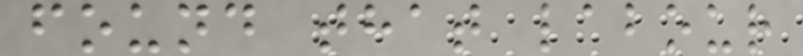found that labour
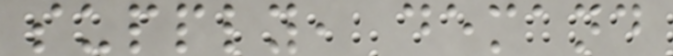supply, demand
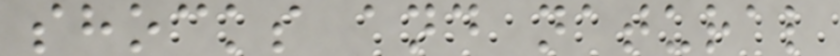shocks and natural
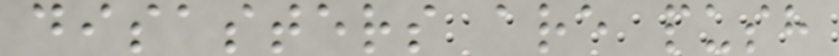disasters are push
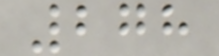278
